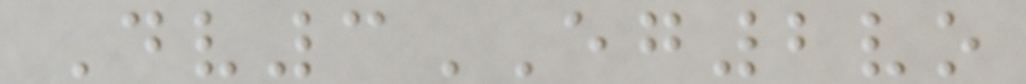Dv3EG2vo
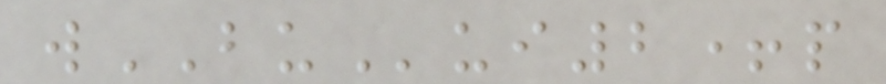wBUui2+p
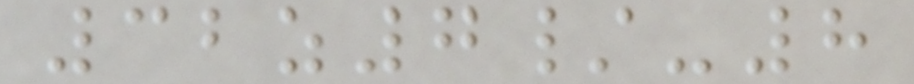32z7/-8
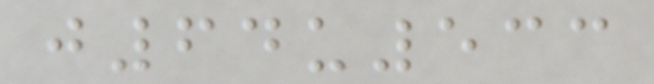j64u533
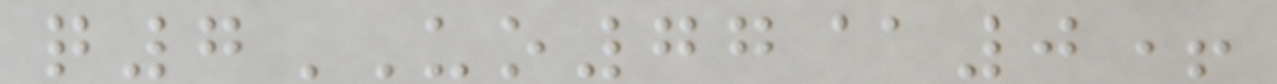q7UO77@0+
